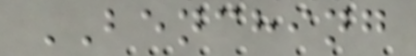BENCHING
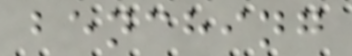benching
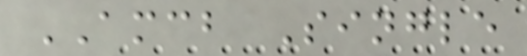AMCB Single
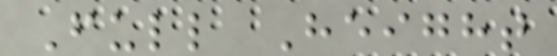Full Height
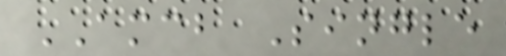AMCB Single
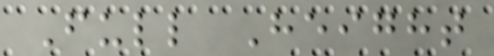Full Height
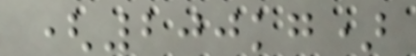(200kg)
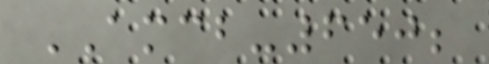AMCB-650;
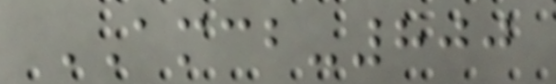AMCB-800
